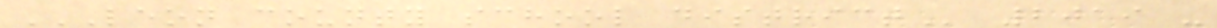LEON COUNTY SCHOOL DISTRICT 2019 -
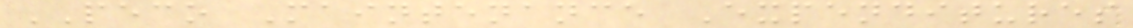PECO Maintenance Expenditures
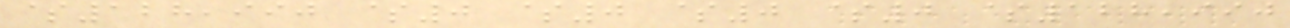$128,990 $0 $0 $0 $0 $128,990
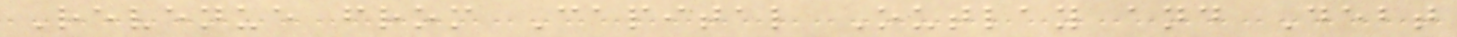Revenue from Capital Outlay and Debt
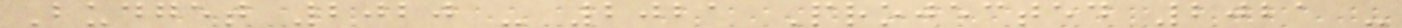Budget 2020 - 2021 Projected 2021 -
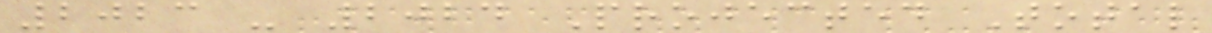2023 - 2024 Projected Total
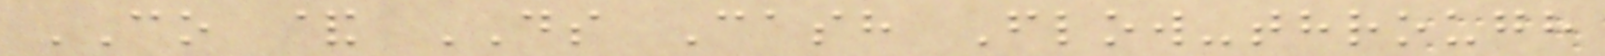CO & DS Cash Flow-through
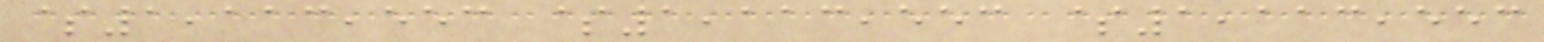$1,113,553 $1,113,553 $1,113,553
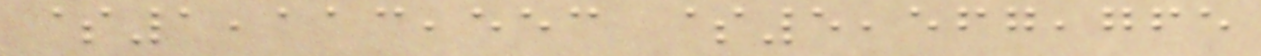$1,113,553 $5,567,765
